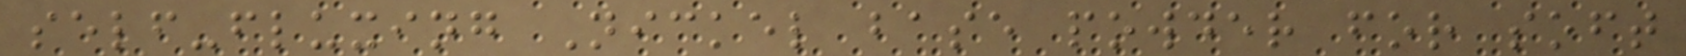self-fluxing Nickel base powder for soft
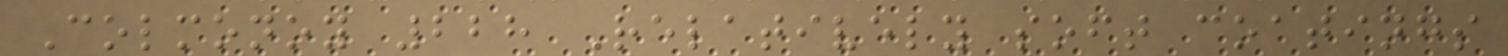Colmonoy 228 Relatively soft coatings
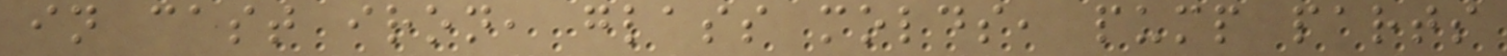in cast iron, glass molds, pump parts
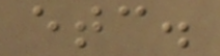etc.
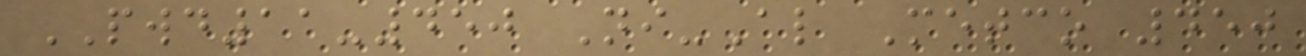PWD11-450 Ni-Al Metco 450
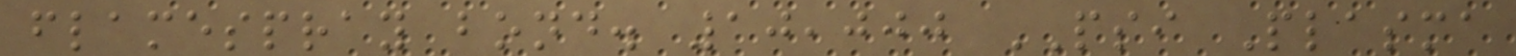flamespray bond. 10,000 PSI Plasma
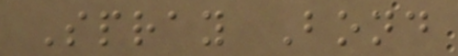Spray Bond
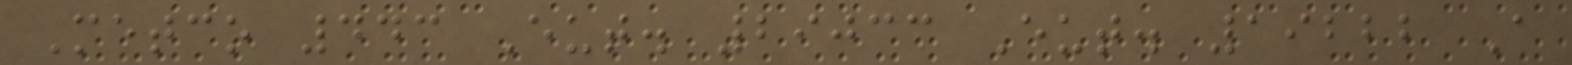Metco 443 Eut. 29033 Eut. 19222 A
